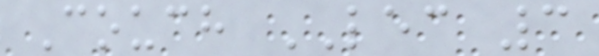Couch LEC 3
